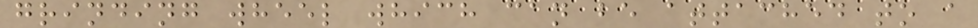grinding wheel which can be attached to a
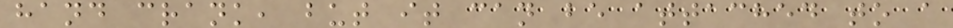hand crank, but it can be attached to a
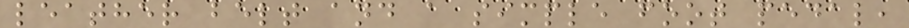leather belt and a simple foot pedal,
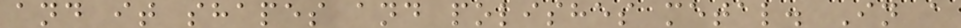and it shapes and polishes metal. In a
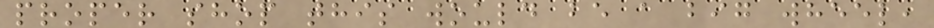proper shop this would be a big wheel,
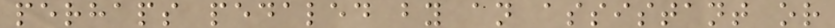perhaps pedaled by an assistant or
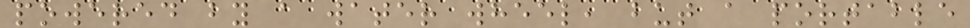powered by a water wheel, but a portable
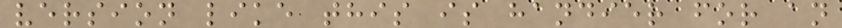version like this is handier for an
